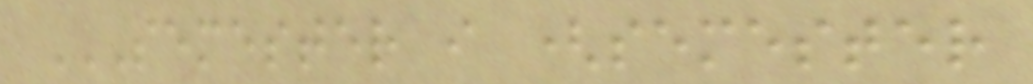SEMESTER I (SEMESTER
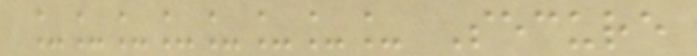________ Secure
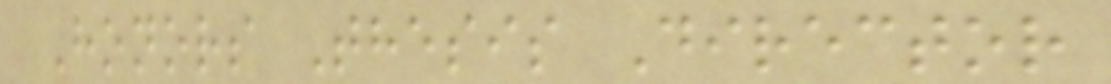Honors Thesis Director
